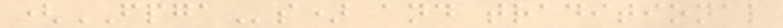(FPGAs) and traditional
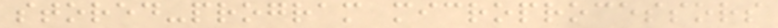stored-program microprocessors
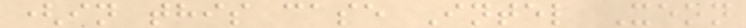(in this case Intel Xeon
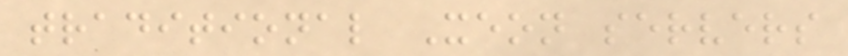traditional Xeon servers
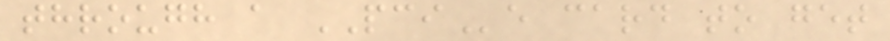through a PCIe card to get
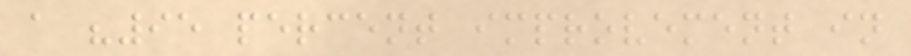a "95 percent improvement in
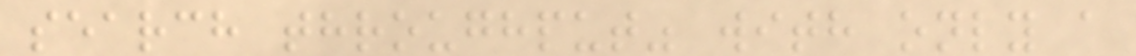search throughput" with only a
